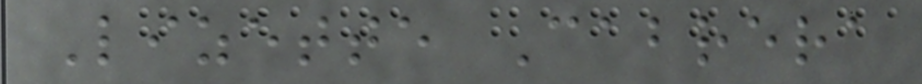Lizette Cabrera
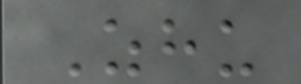Zhu
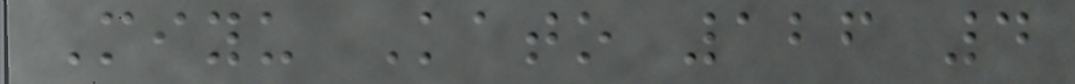Miyu Kato 126 4
